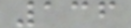136
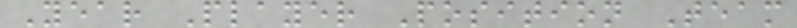Year Player Position Team
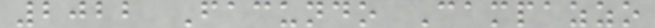2022 Facundo Campazzo
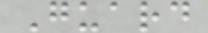Guard
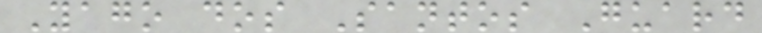Yago dos Santos Guard
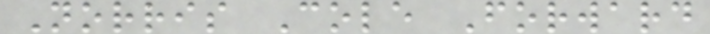Norris Cole Forward
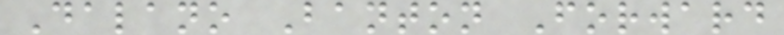Dalano Banton Forward
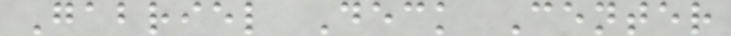Gabriel Deck Center
